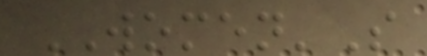WOMEN'S
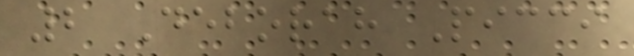2 Deborah Picci
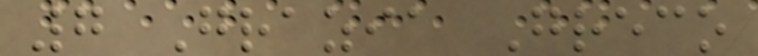7 Grazia Greco
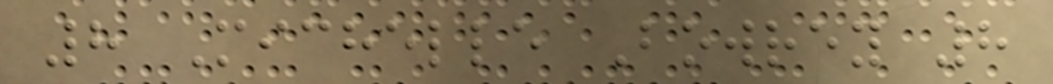8 Michelle Bowrey 8
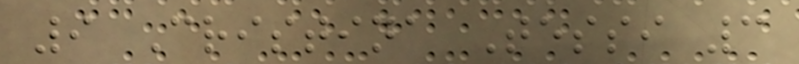9 Cristina Tessi 3
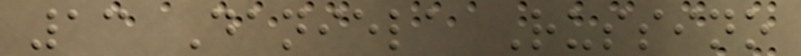13 Daniela Russino
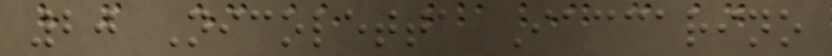20 Nicoletta Iaccarino
